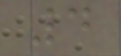4
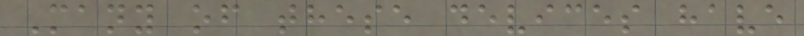Many of these devices have
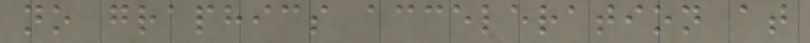no graphics acceleration at
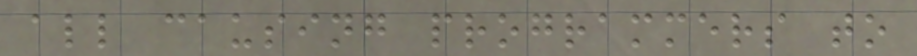all causing programmers to
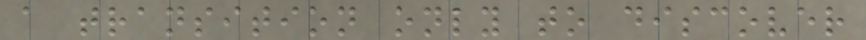a transition only to discover
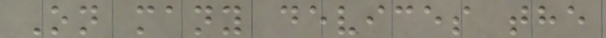On many devices the
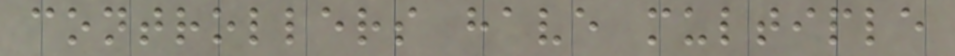controllers have multiple
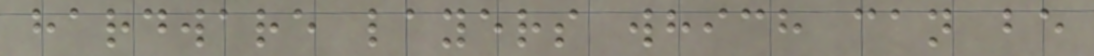hardware layers which can be
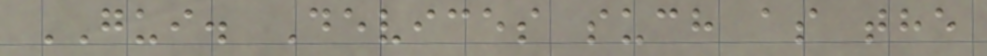GUI. Devices such as the
